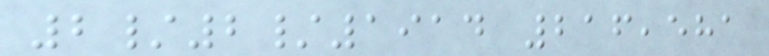2/2/1914 216,581
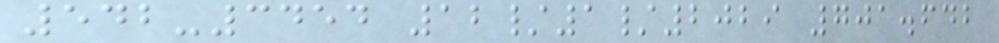542-3454 12/1/2029 701.642
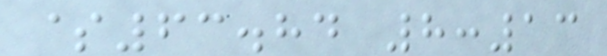$63.84 8:13
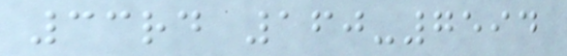33rd 160-7594
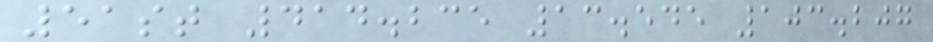51st 414.235 13.545 103.207
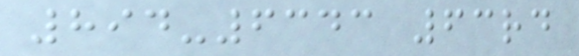894-6343 63rd
